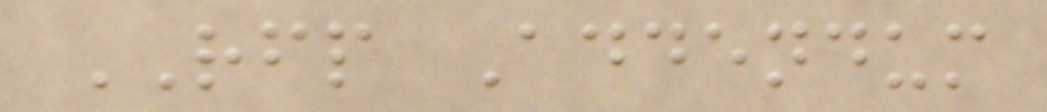RFP Addendum
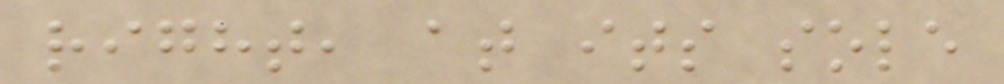right, at its sole
